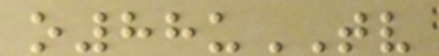o88uTV
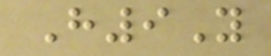H9Y
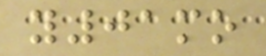y01mo
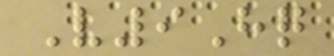V9Hq
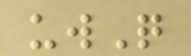uwQ
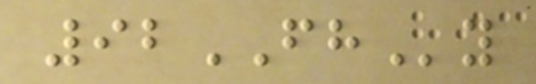92FHy
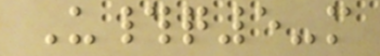U#q5-m
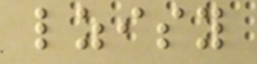lzisy
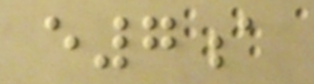e7a
